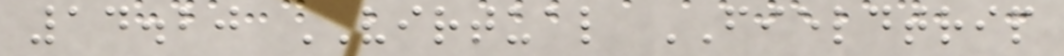14.20 VIRTUAL FIELDTRIP
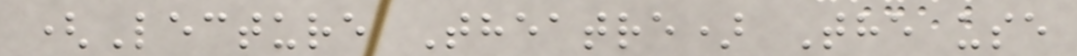(Lecture Theatre) The use
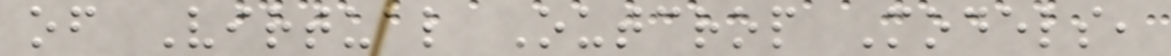of Virtual Outcrop Models,
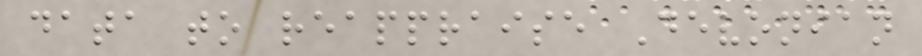data to reappraise Devonian
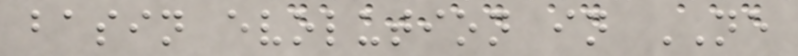basin evolution in NE
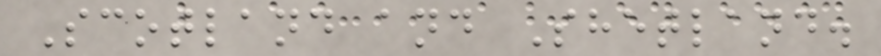Scotland and Shetland.
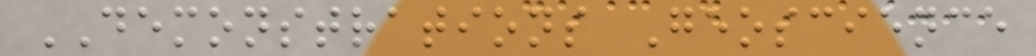DEMONSTRATIONS Geoscience
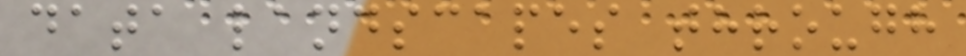data landscapes through
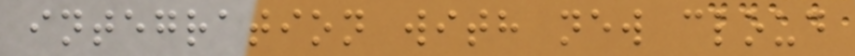integration with new cloud
